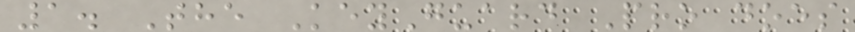1. The KeyGuard Pro does
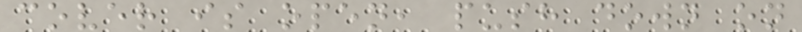cover is open, push down on
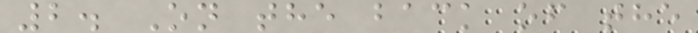2. On the back of the
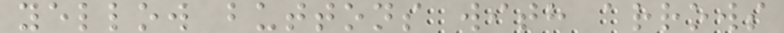yellow buttons with arrows
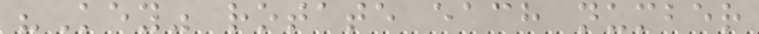"Key" rotate each number
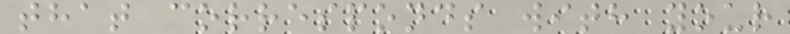that corresponds with your
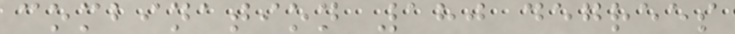combination 180 degrees
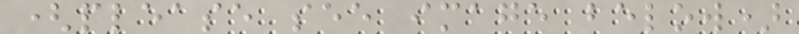(please see image below)
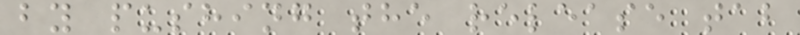by pushing the release tab
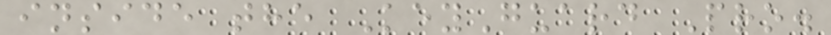inside the KeyGuard Pro.
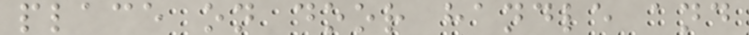place on door handle and
